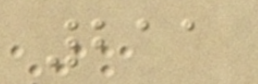211
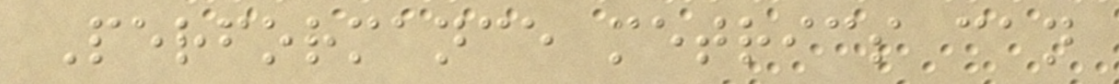Performance metrics can
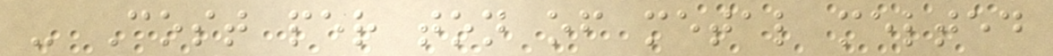- Cost per ton of metal melted
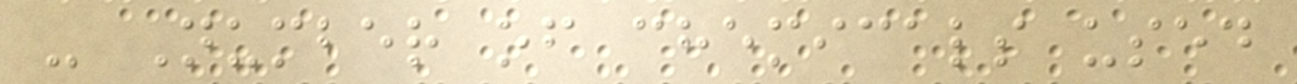- Number of chemicals used
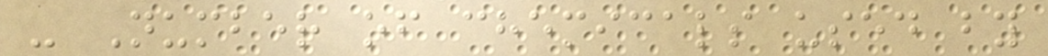- Number of chemicals used by
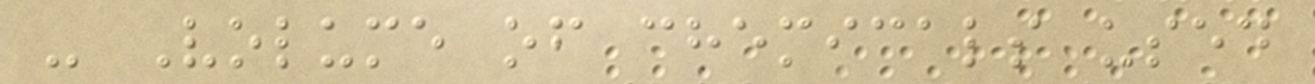- Volume of chemicals used
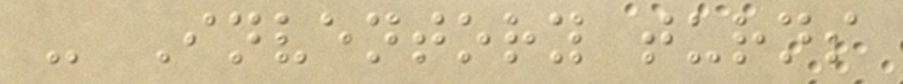- Inventory turns
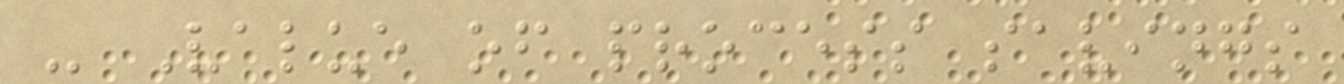- Value of process savings
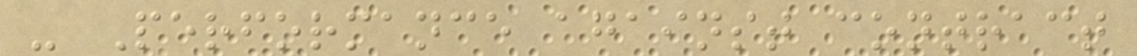- Performance against contract
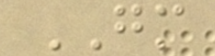GM
